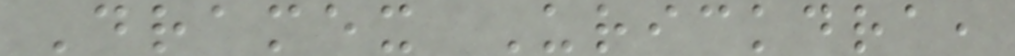Dramex Urickdra,
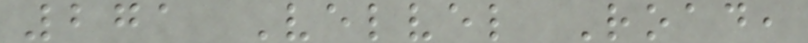271 Velvel Road,
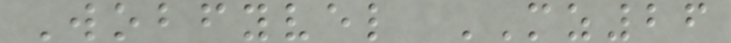Wobfyvel MZ26
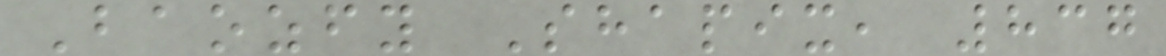Baozfy Shapix, 837
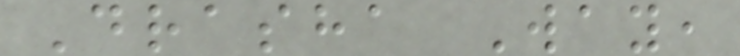Drasha Way,
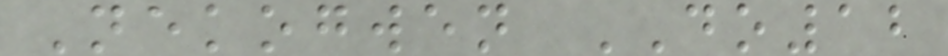Nekogwen DO12
